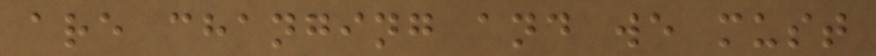are changing and we must
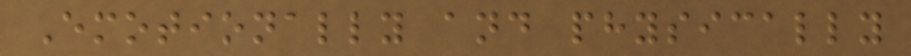Emotionally and physically
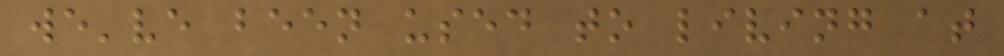we've been used to living at
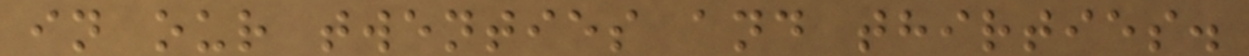in our twenties and thirties.
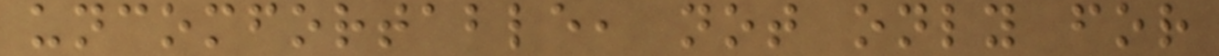uncomfortable, not only for
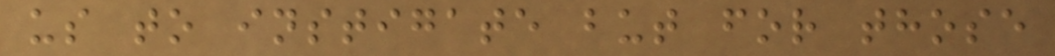us to instigate but for those
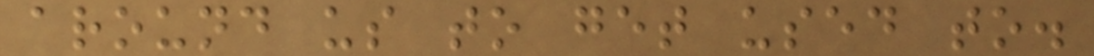around us to get used to.
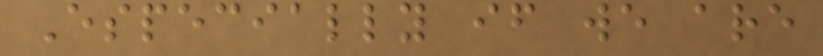Especially if we are
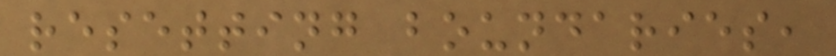resetting boundaries,
